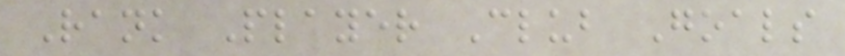Rank Player Club Goals
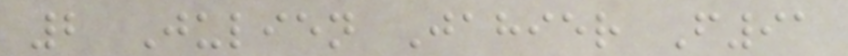2 Julien Jahier F91
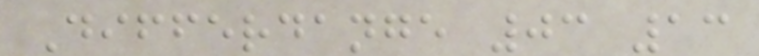Differdange 03 13
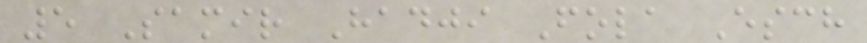5 Samir Hadji Fola Esch
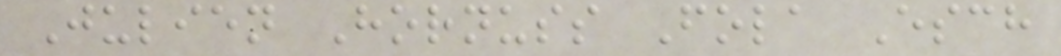Julien Hornuss Fola Esch
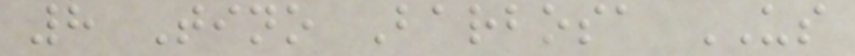8 Tino Barbosa US
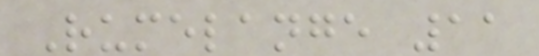Rumelange 11
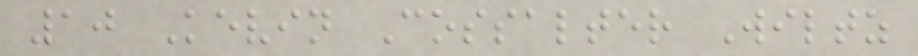10 Kevin Cossalter Wiltz
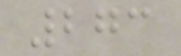273
